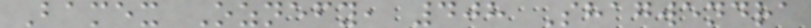Bamex Oznefy, 408 Shagwendra
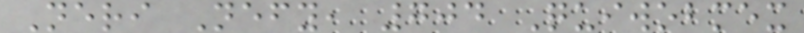Neri Nefy, 704 Quiwobmex
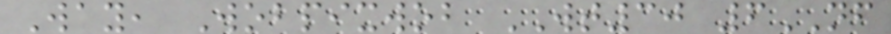Way, Wobpixwob WT30 6NF
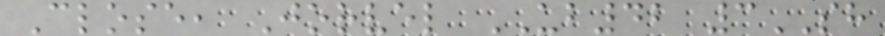Close, Jorvel UB42 3SH
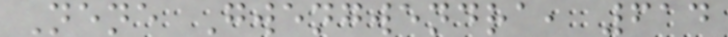Nene Gwengwendra, 614
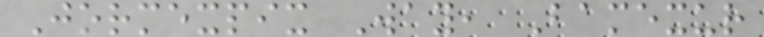Jormexpix Way, Bamexur
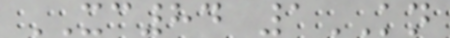XC84 1KN
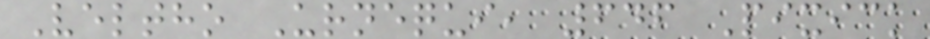Veltho Urnequi, 646 Pixick
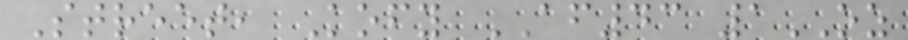Street, Kofy AF43 1OZ
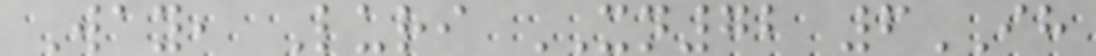Way, Luri XN72 6IH
